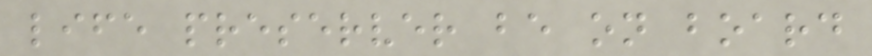life preserver be on board
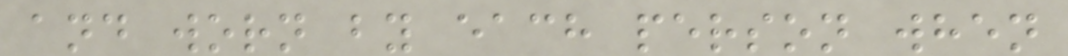and worn by each person when
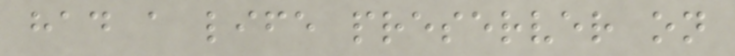had a life preserver on
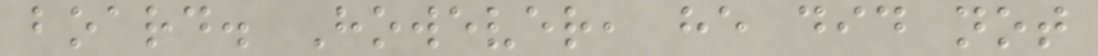board. However, he did not
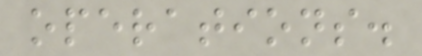operations.
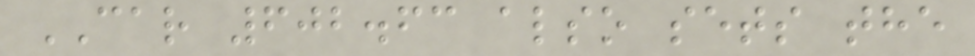CAR 602.63 also sets the
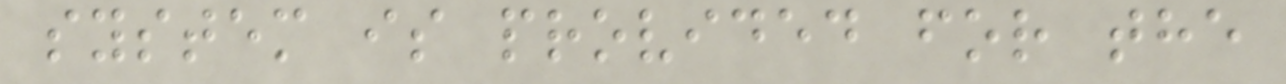system is provided for the
